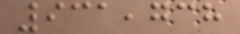931,738
